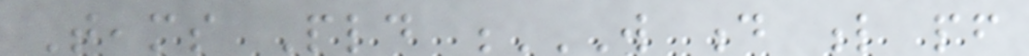Teams Pld W D L PF
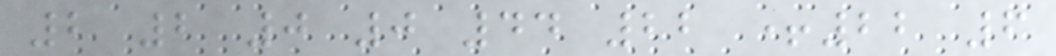2 2 0 0 44 22 +22 6
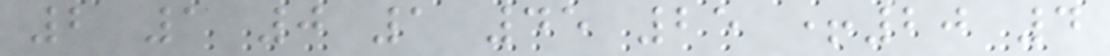2 1 0 1 45 25 +20 4
